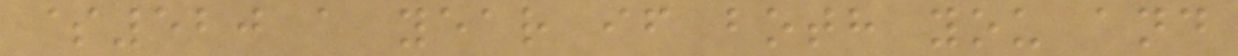$520 a year if both you and
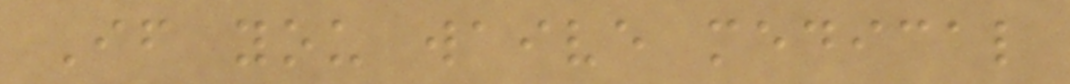If you waive medical
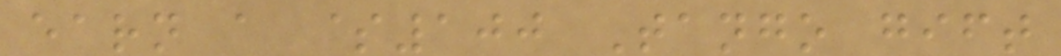earn a $100 Tango gift
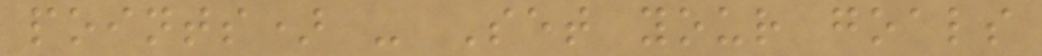points) - Set your goals
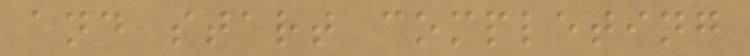and start completing
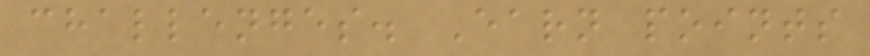challenges. Earn points
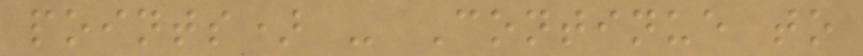points) - Continue to
